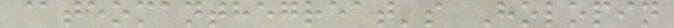@teomanthegreat's Holopin
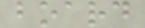board
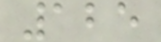125
